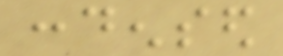condensed
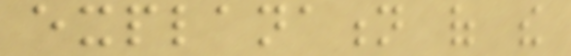explanation of the
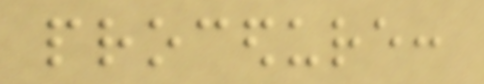procedure:
